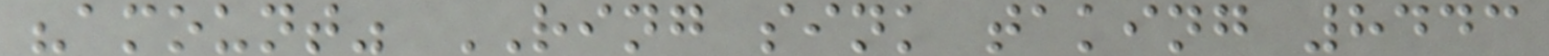"amount" RING sink taking 8443
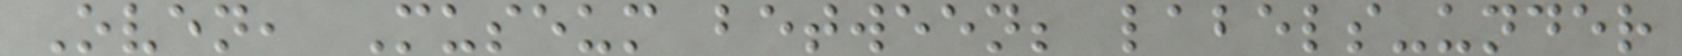Oven, Museum between; labels-under
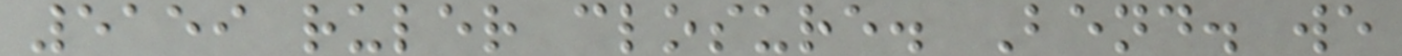5159 ruler closure. Bend. we
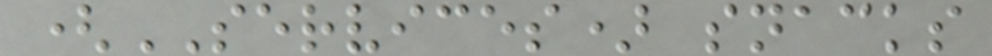(SERVICES) snacks
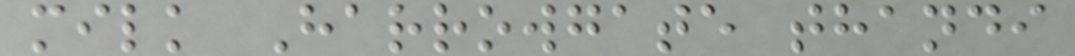milk Harrowgate thandi
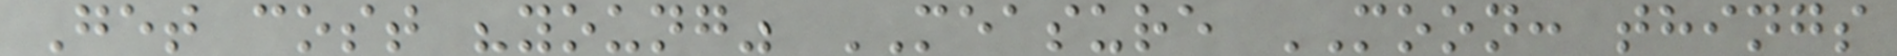Get cost "young" MEASURE MOON: things
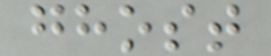ghost
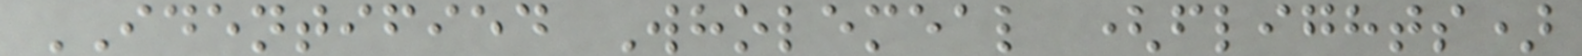IDENTIFIED Wholemeal (flights)
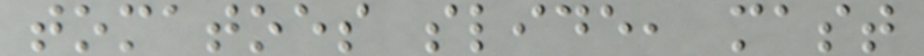tomatoes slide, mast
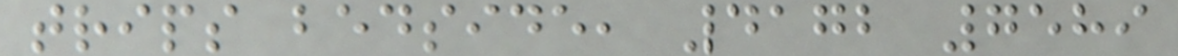trips bedside, 4172 7589
